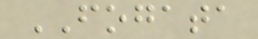FOGATA
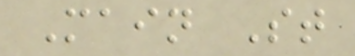Main St
